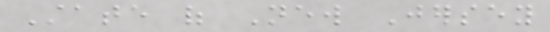State of New Jersey
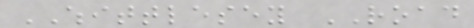WHITTLESEY ROAD
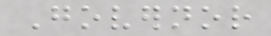Governor
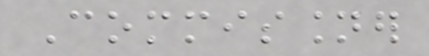Commissioner
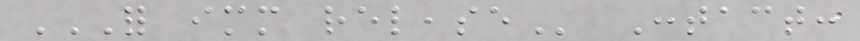FOR IMMEDIATE RELEASE Contact:
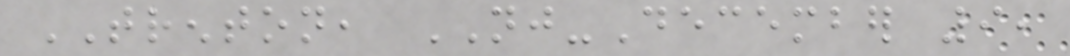TRENTON, NJ-December 9,
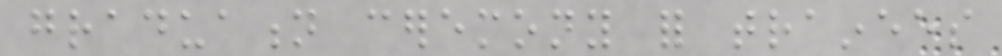graduation ceremony for trainees
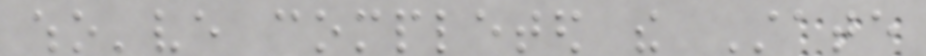who've completed the State
